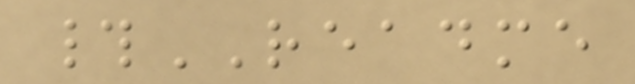#README
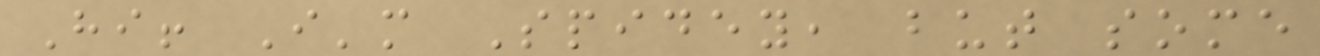Hi! I'm Spidey, but some
